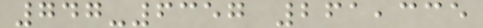747-6357 261,335
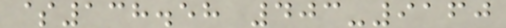$138.58 403-9160
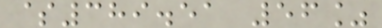$389.51 56%
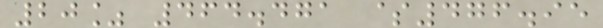20% 464.471 $476.95
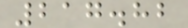217.82
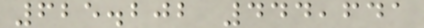625.202 444,641
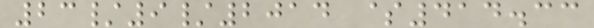23/9/2014 $414.33
